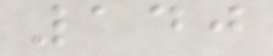140
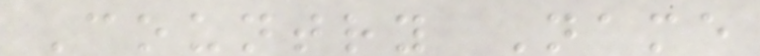Country Name
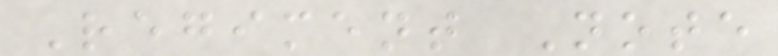Regiment Note
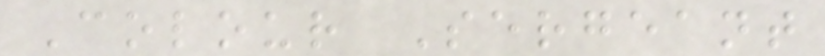Colour Sergeant
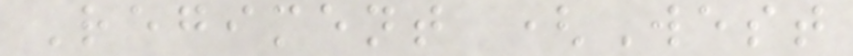Regiment (West
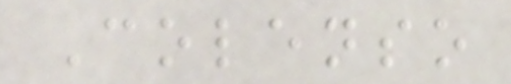Colenso
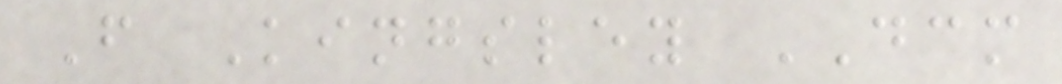F Kingsley DCM
